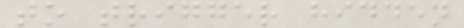to trigger hidden
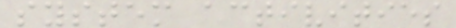system activities
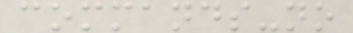commands-no
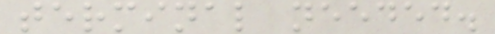terminal needed.
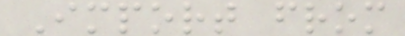Import from
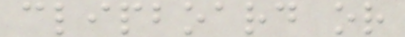clipboard or
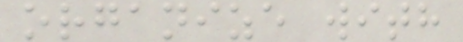organize with
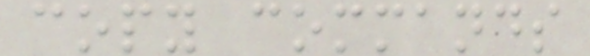copy commands
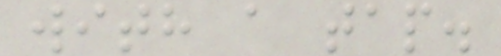with a tap.
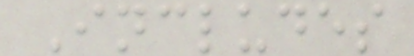Includes
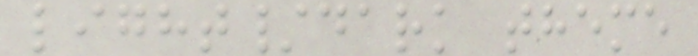light/dark theme
